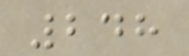248
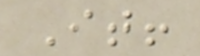It!
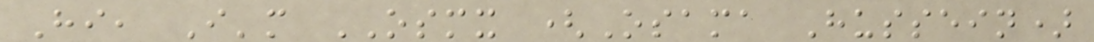Hi, I'm OSMX (Osama Hussein)
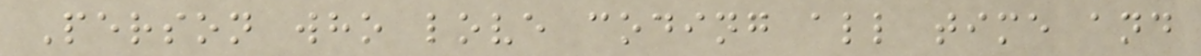Person who love coding all time and
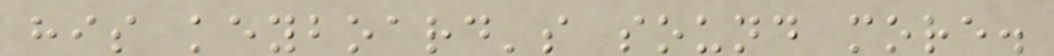his keyboard's sound more.
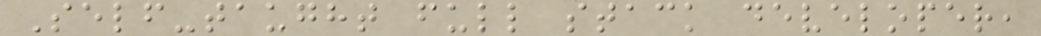Self-taught full stack developer,
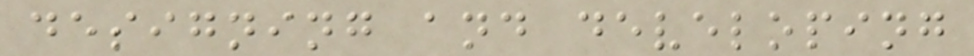designing and developing
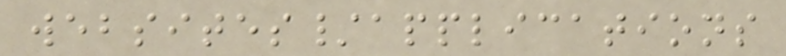websites/applications
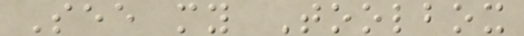See my Toolbox
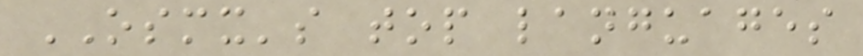OSMX's top languages
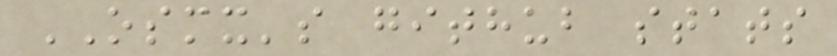OSMX's github stats
